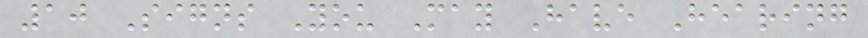10 Signs You May Have Hearing
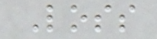Loss
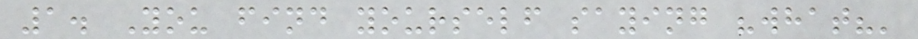1. You find yourself saying "what?'
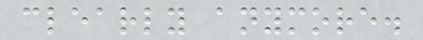clearly anymore.
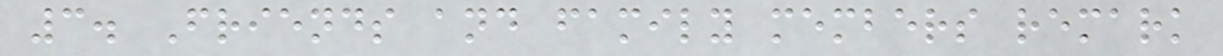3. Friends and family members remark
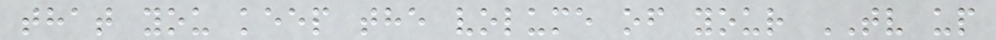that you keep the volume of your TV up
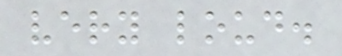very loud.
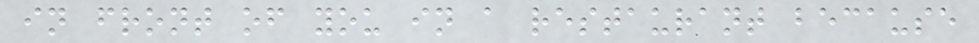in front of you in a restaurant because
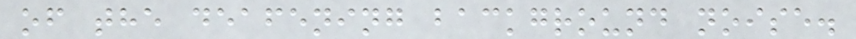of the deafening background noise.
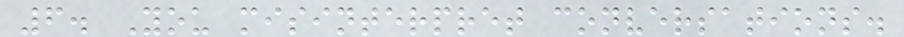6. You misinterpret conversations.
